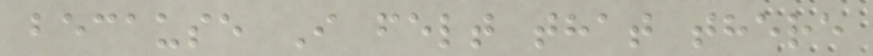because I felt that there
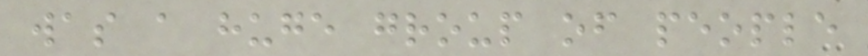was a huge group of people
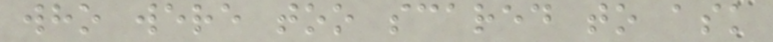who were too scared to ask
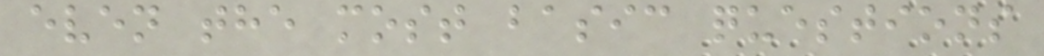even the most basic questions
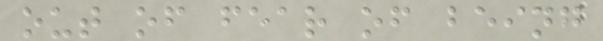out of fear of being
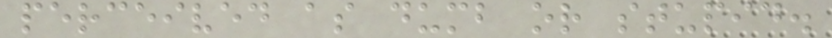perceived as dumb or stupid.
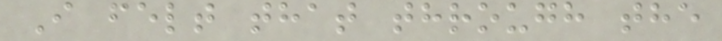I felt that through the
